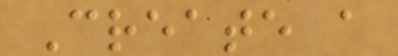Create a
